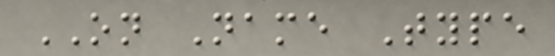ON Name Type
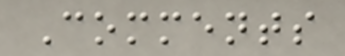Comments
